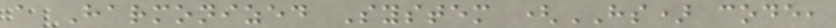a Harmonized System (HS) code,
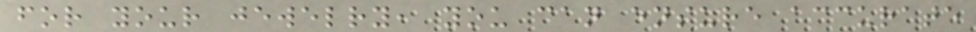for your jewelry, you can ensure accurate
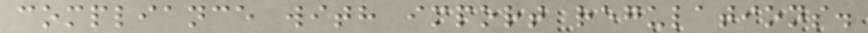compliance with import regulations.
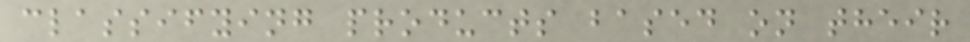classifying products based on their
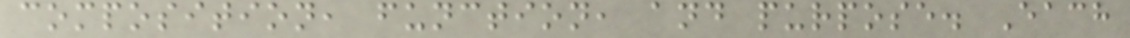composition, function, and purpose. Each
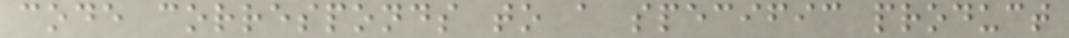code corresponds to a specific product
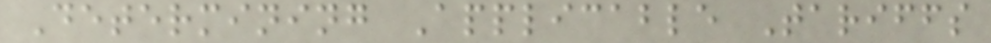Determining Applicable Tariffs
